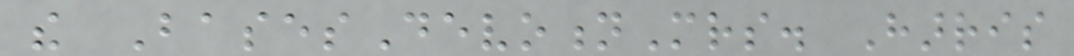the BasesDevotionMrs. Harris
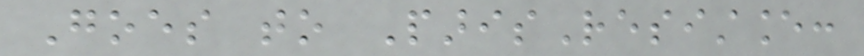Goes to ParisResistance:
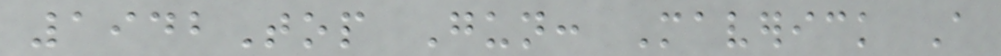1942Top Gun: Maverick A
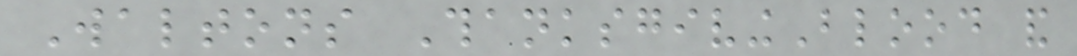Waltons ThanksgivingBlood and
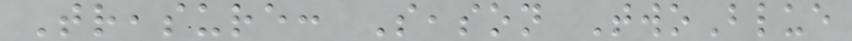Treasure: Season TwoBlue
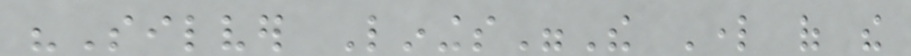"Silver Linings"The Lord of the
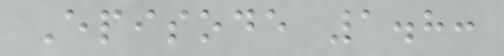Episode 1.8:
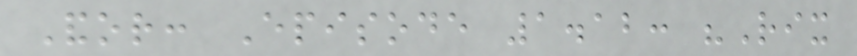Andor: Episode 1.12: "Rix
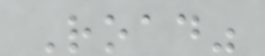Road"
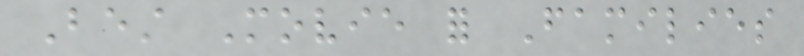Best Movie for Families
